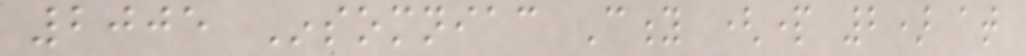2005 Insomniac City (part 2) at
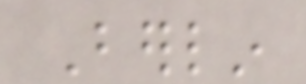Berlin
